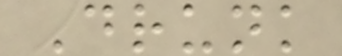Drunk
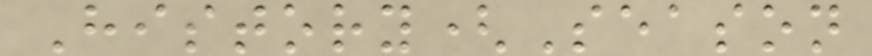History(Season
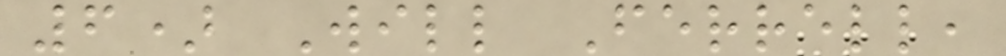6) Will Ferrell,
